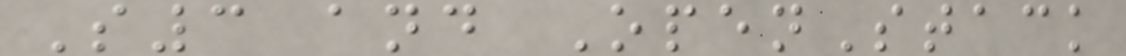S3 and OpenStack
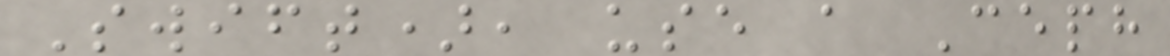Swift), use a Ceph
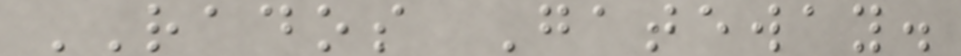RADOS Gateway.
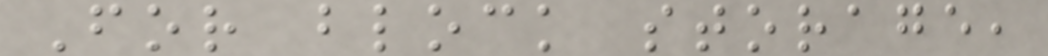For block storage,
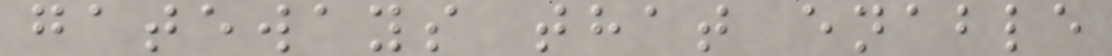gateways that enable
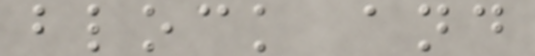block and
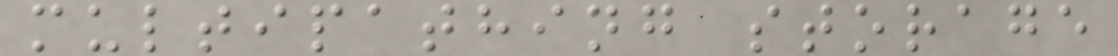multipathing storage
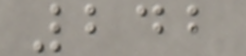242
